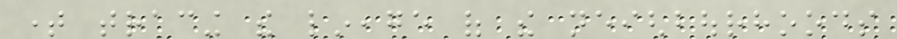time tracing the lineage of the neighbourhoods
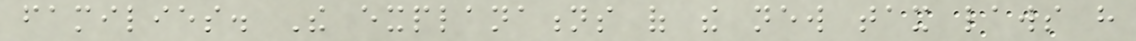families. The explanations of the new tax laws have
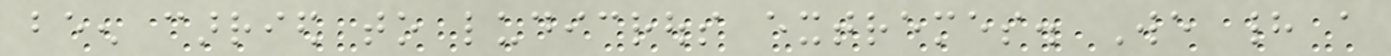been carried to ludicrous extremes. We had a
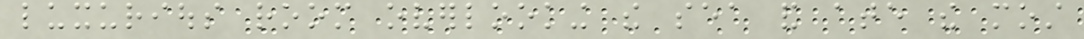luxurious room overlooking the sea and ate the most
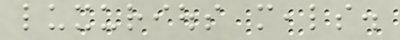luxurious meals.
